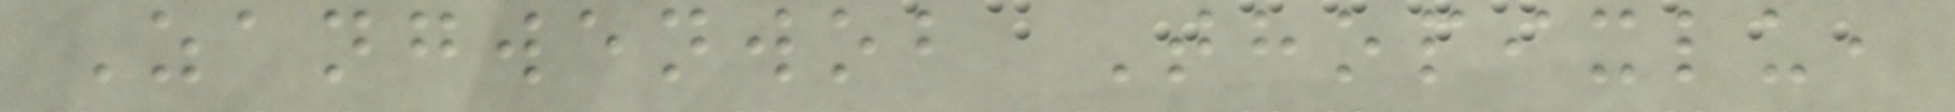Zangwenwob Thopixlu,
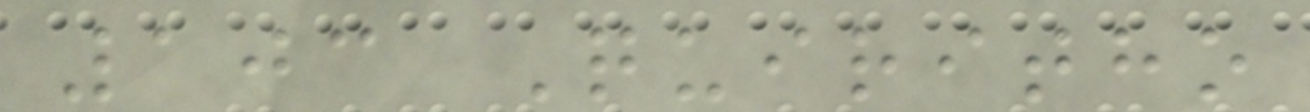103 Quiritho
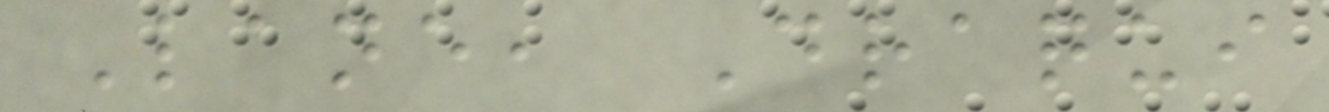Lane, Draqui
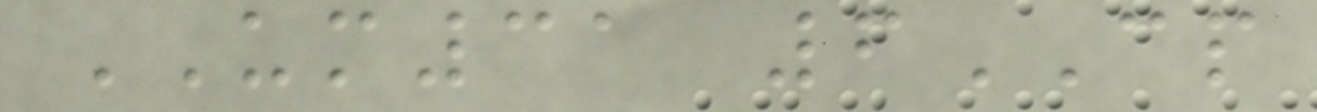UM31 6CP
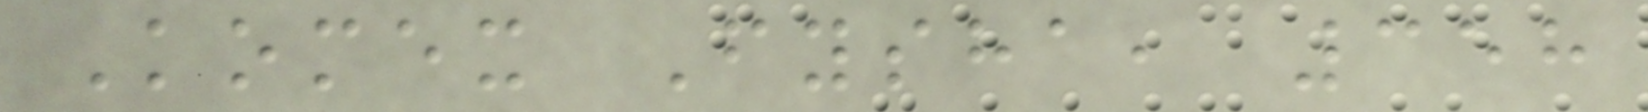Komex Fysha, 358
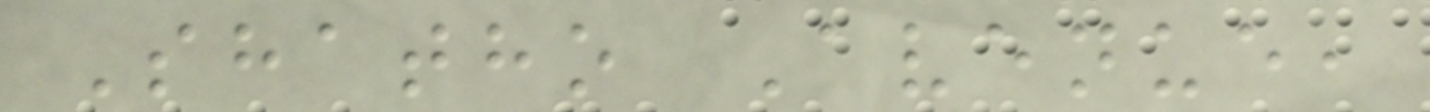Shatho Avenue,
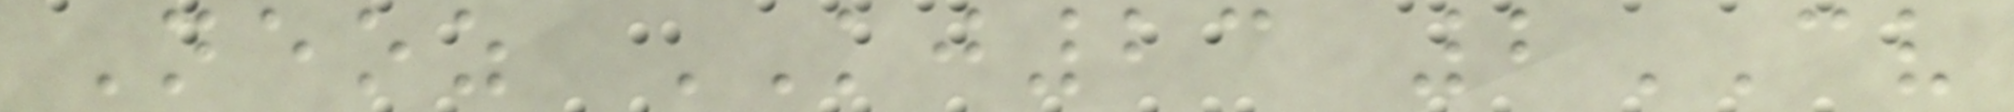Neoz KJ23 2CV
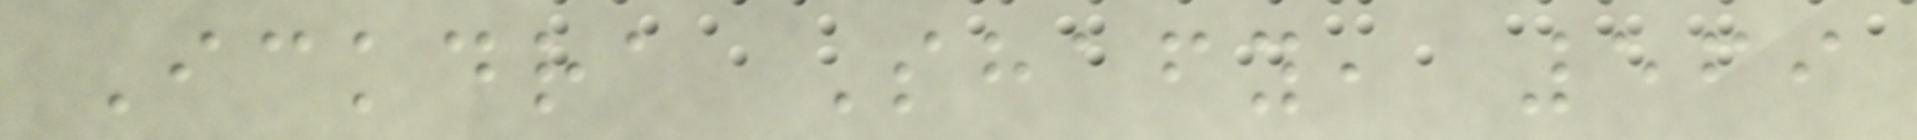Ickdra Shafy, 569
